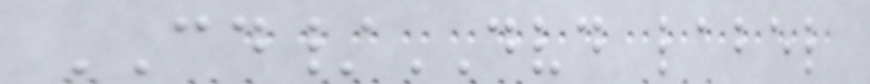CD/DVD label
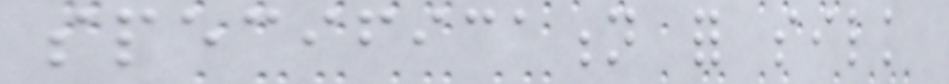specification for silk
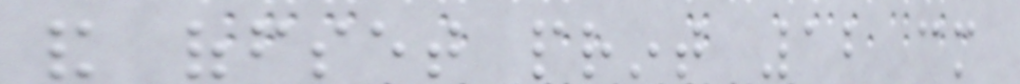and offset print 12 cm
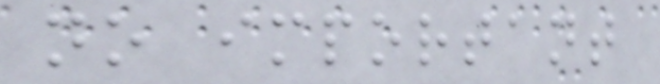no important
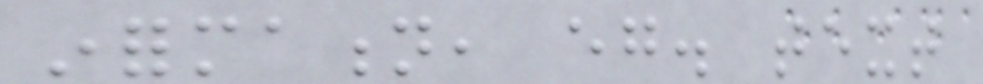information, eg. text
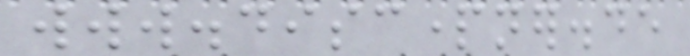www.discpartner.de
